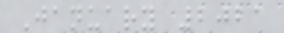January 2021
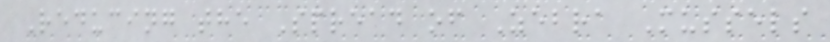Reducing the Spread of Zebra Mussels
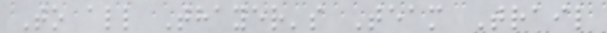To all Thayer's Team Trail
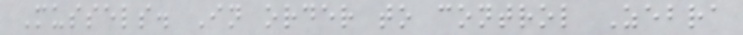Mussels. In order to control Zebra
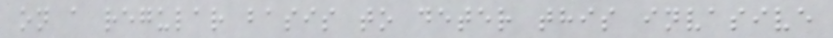on a regular basis to deter this invasive
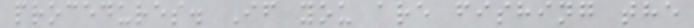procedures. If you are fishing the
